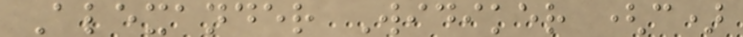Alexander Widiker (c)
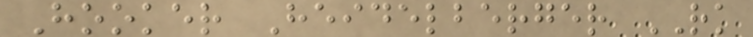Hooker Heidelberger RK
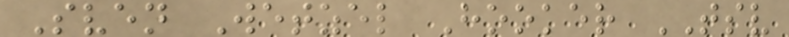Sven Wetzel Hooker TSV
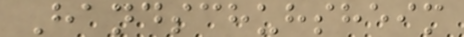Handschuhsheim
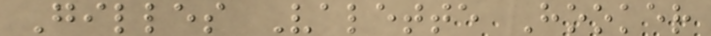Gilles Valette Hooker
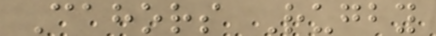Cahors Rugby
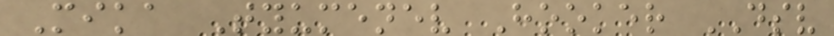Mika Tyumenev Hooker DSV
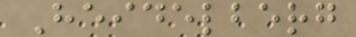Heidelberg
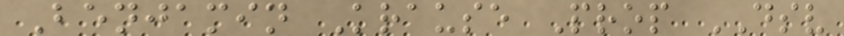Benjamin Krause Prop DSV
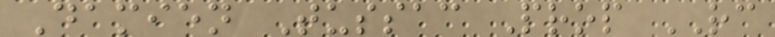Damien Tussac Prop RC
